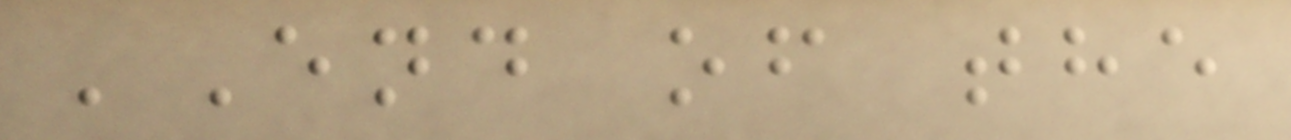'End of the
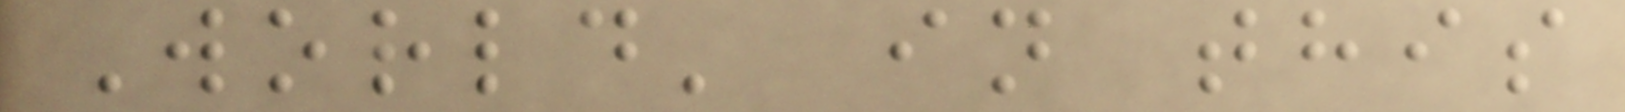World' in this
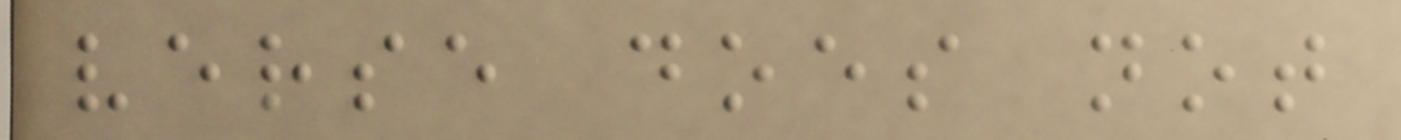verse does not
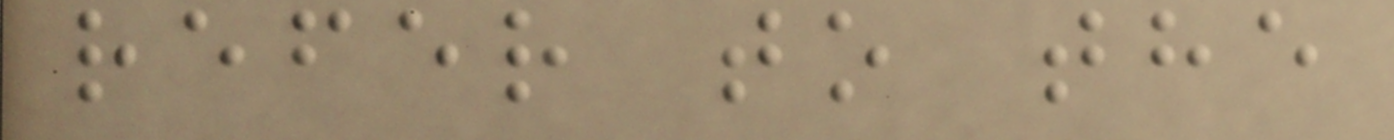refer to the
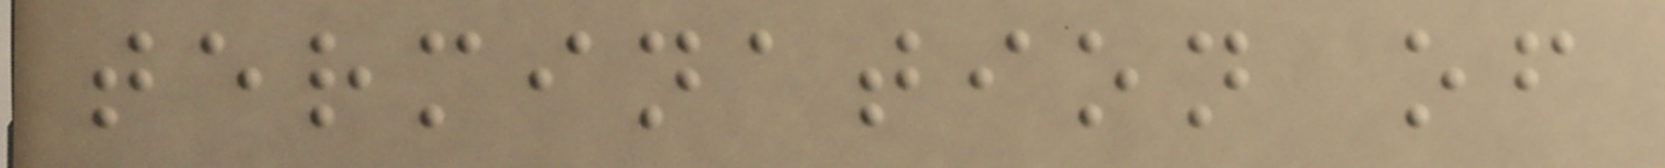termination of
